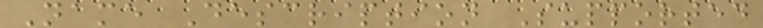Name Description Supported
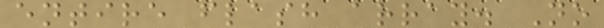entire flash array. No
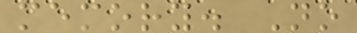memory. No
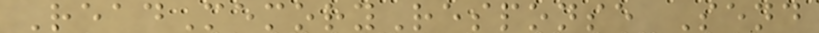ReadMemoryResponse Send
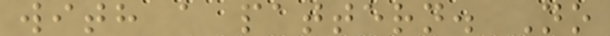with a pattern. No
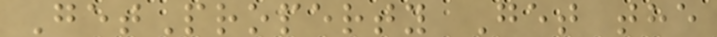GetProperty Get the
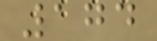174
